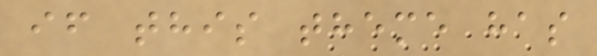if this theme has
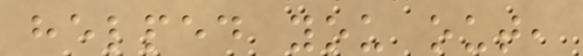helped you out,
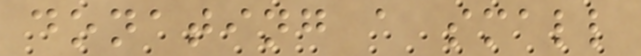donating a small
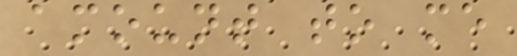amount to me
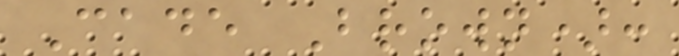Cade Brown):
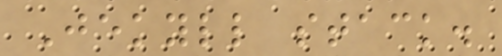Jekyll stack.
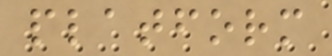platform
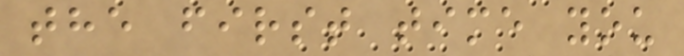the first time you
